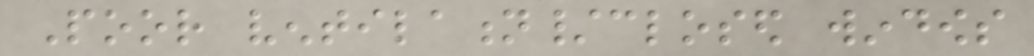Poor ventilation/closed windows
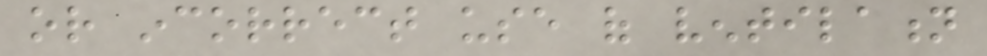or incorrect use of ventilation
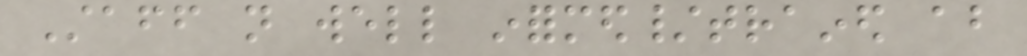Staff not well informed/trained about
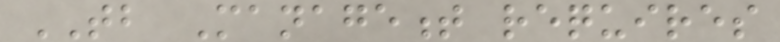TB Management requires
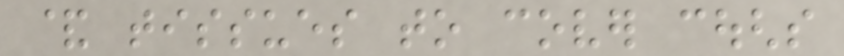& tissues to cover coughs
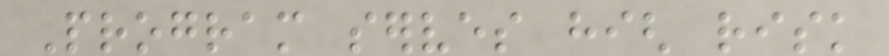Program serves high risk
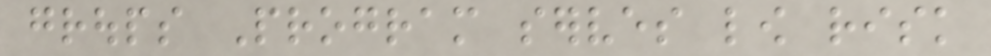groups Program serves low risk
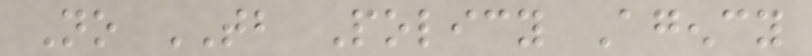No TB Policy Agency
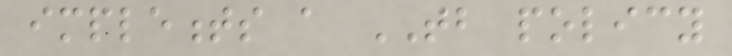implements a TB policy
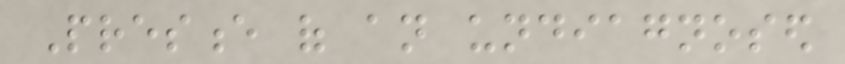Presence of an undiagnosed
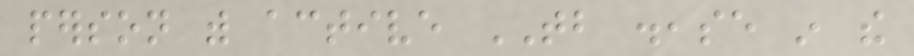person with active TB disease in the
